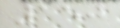150
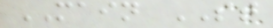MAIN ST
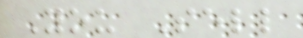You Sell
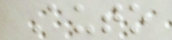Auto
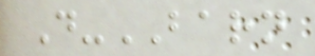D-BARN
